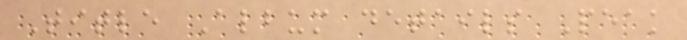Title Album details Peak
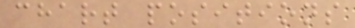chart positions
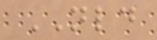NLD
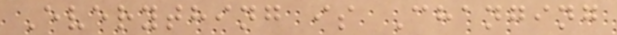Everything is Changing
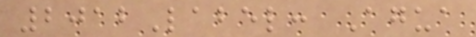2012Label: Agua
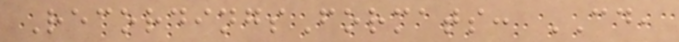RecordingsFormats: CD,
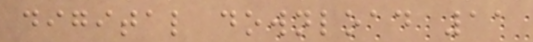digital download 11
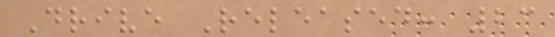Drive Released: 23
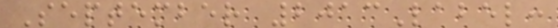September 2013Label:
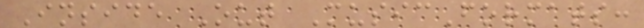Inside Out MusicFormats:
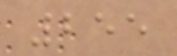255
